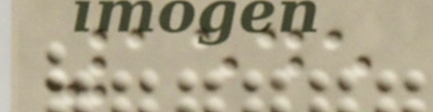1545
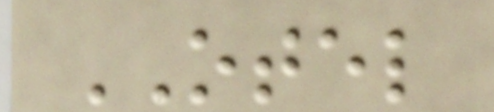OTEL
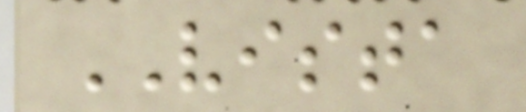VISTA
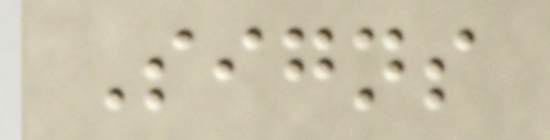Signs
